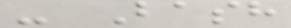- Bash
